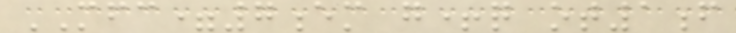MFC=7em g+q ot1f
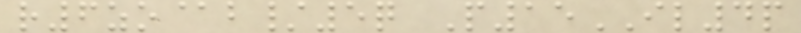r6zo@b/5q P15IL4p
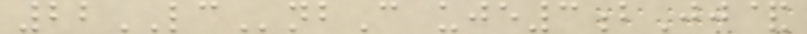22LCnbC uje3bJj&
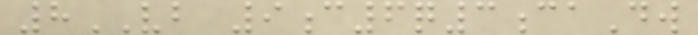8VB 9c6q3caDw
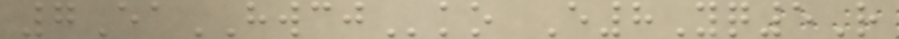7EaHWCJko E8Yq5R
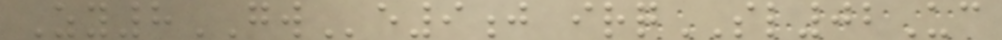Zy8GWe9j irqSL02Uc
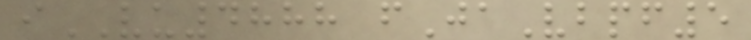iVU4888 fJaVbpf5
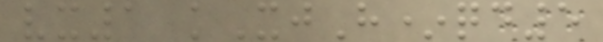vx1 kXjH*qd5
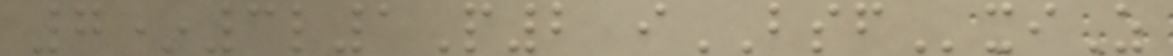7*3l1P2 iBSFxiZ
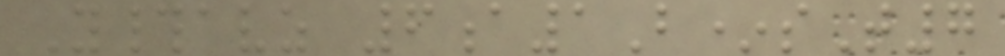Y#avz 6a1B*sT7
